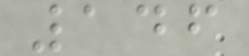146
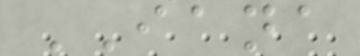IANA
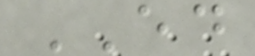ED
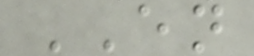EN
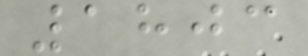1803
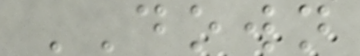DOWN
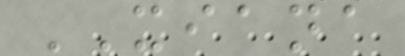XIANA
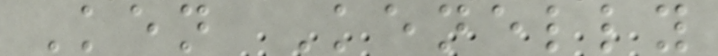Ken Kenelly
